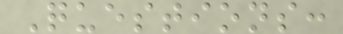Questions:
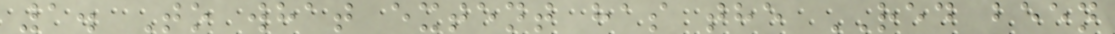1. To what extent has the RED been
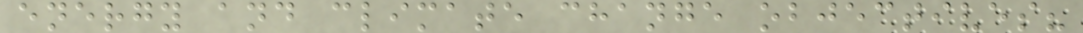energy and climate change objectives?
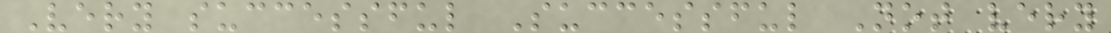Very successful Successful Not very
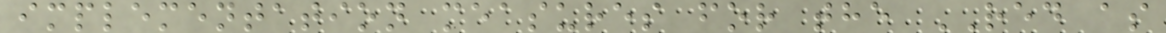implementation measures for the RED as
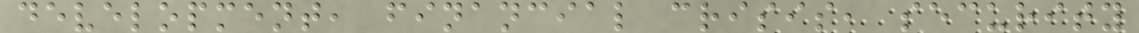development, financial crisis, security
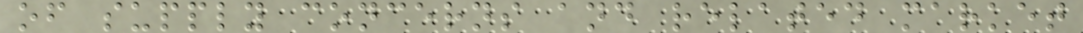of supply concerns and related market
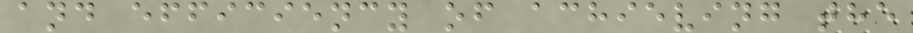and efficiency of achieving the
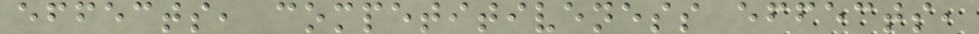effects, competitiveness effects,
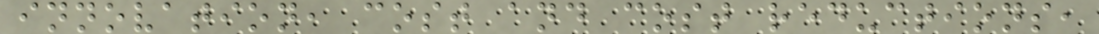innovation, cost and cost reductions,
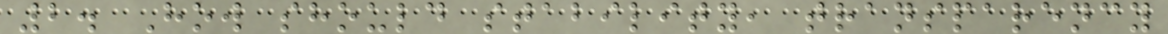2. How should stability, transparency
